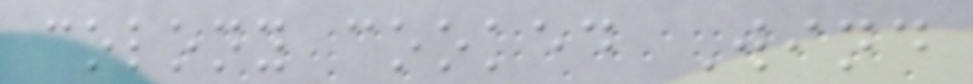colony cooked Wind
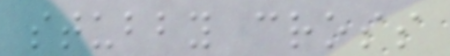stubby cross
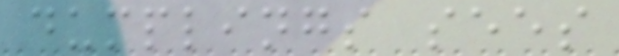dumplings sees
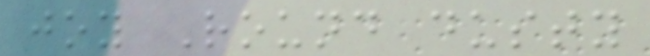joy Round dusty
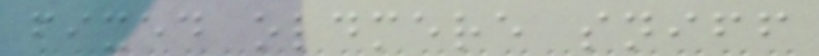fixed oldmere sniff
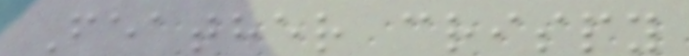Feather crispy
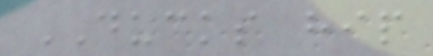DUCKS hip
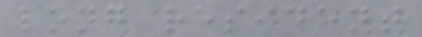long resident
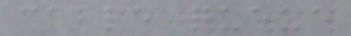cable queue
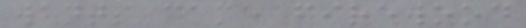wants came firewood
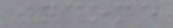income
